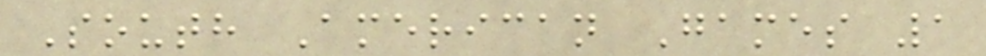South American Games 1
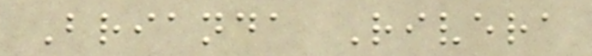Brianda Rivera
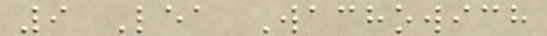9 Lea Wachowich
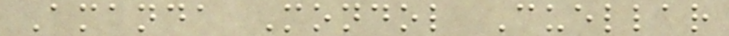Amanda Mondol Cuellar
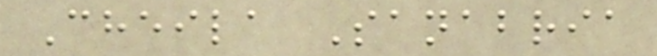Cheila Sanabria
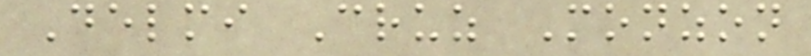Delmi Cruz Monzon
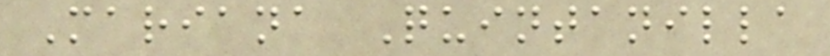Mariana Quintanilla
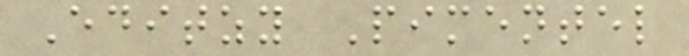Editzy Pimentel
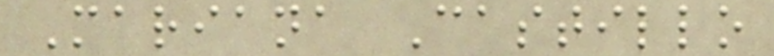Mariana Castillo
